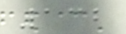132
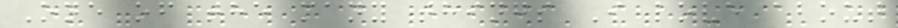One of the many things I love about
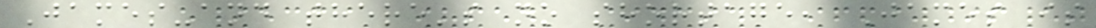James-and there's no shortage, James is
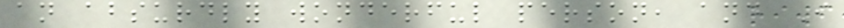an absurdly wonderful person, and I
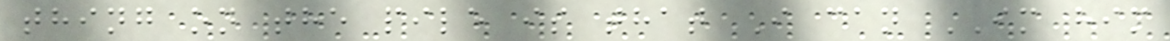thing on the pile is that I can IM him
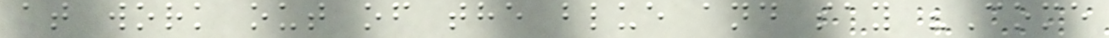at work out of the blue and say "Come
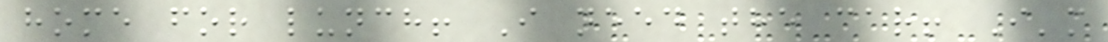home for lunch! I need the car! I'm
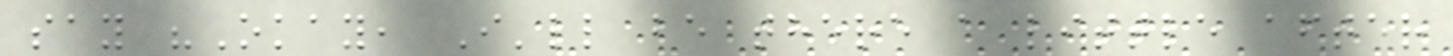say "Okay, I'll be there a little after
